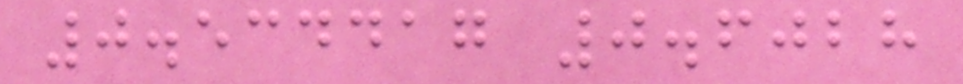0.534417 0.6028
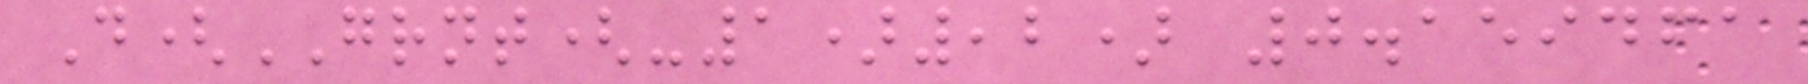D(GRNT(-1),2) 0.159461
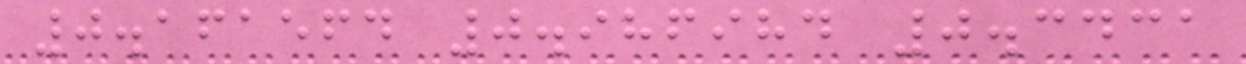0.161564 0.986984 0.3431
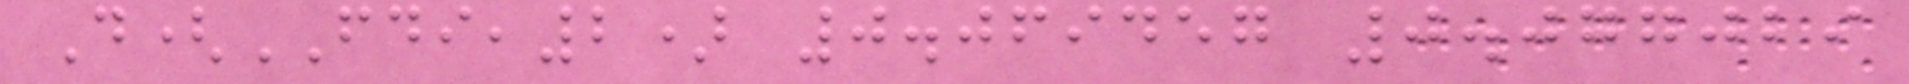D(FDI,2) 0.069457 0.077029
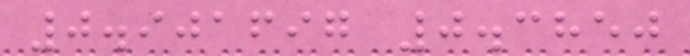0.901697 0.3850
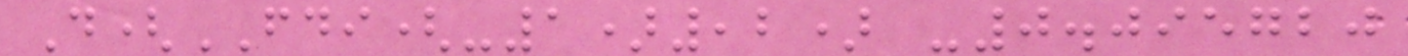D(FDI(-1),2) -0.095720
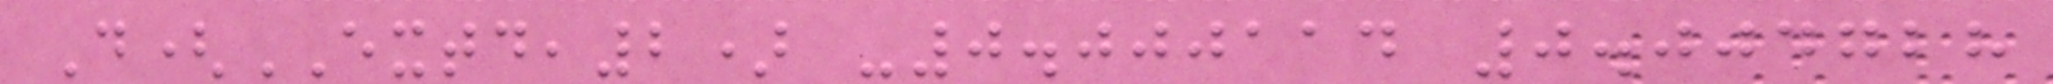D(EXTD,2) -0.000114 0.004728
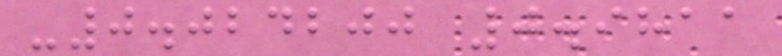-0.024200 0.9811
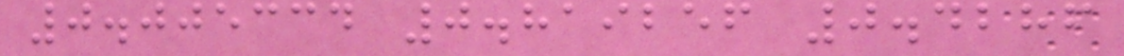0.005334 0.819256 0.4286
